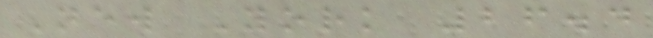New York 26.4
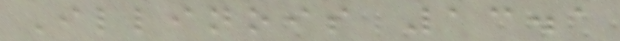Illinois 13.1
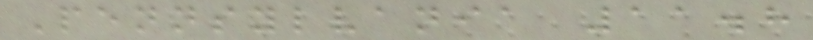Pennsylvania 11.8
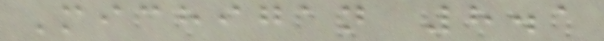Michigan 8.1
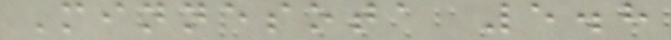Minnesota 5.8
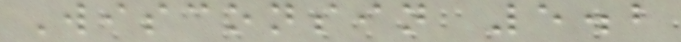Wisconsin 5.2
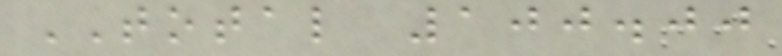TOTAL 100.00
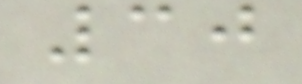30
